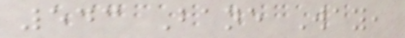543 Bane Way,
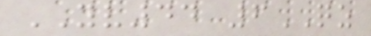YV44 6QZ
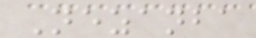Nezanba
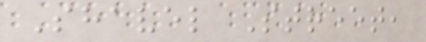Shavel Street,
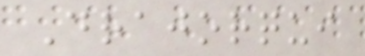Drajorqui
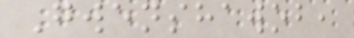Gwenshawob,
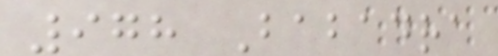978 Babadra
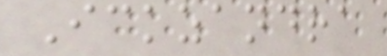Ickzandra
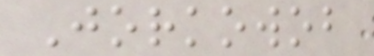Jorkowob
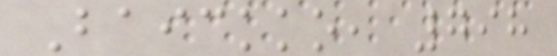Baickko, 798
